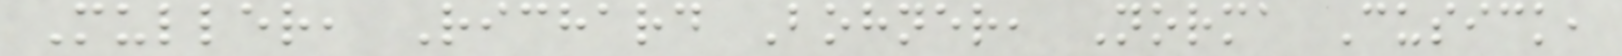Muller, Richard Bohner, Norma Cusick,
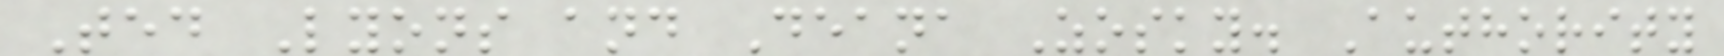Ted Lyons and Deana Zosky. Authority
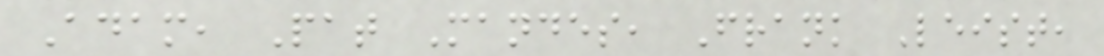Adam, Pat Mandes, Frank Leist,
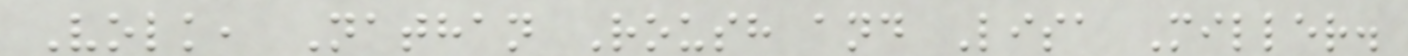Volk, Nathan Roush and Lisa Miller.
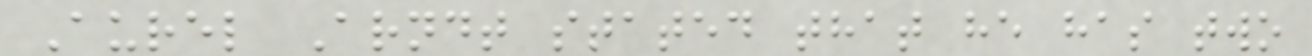Aurel Arndt stated that he has two
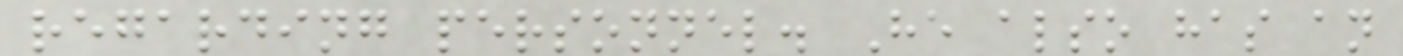regarding personnel. He also has an
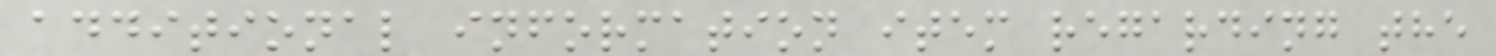additional information item regarding the
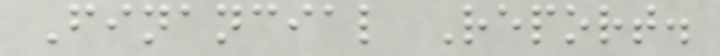Financial Report.
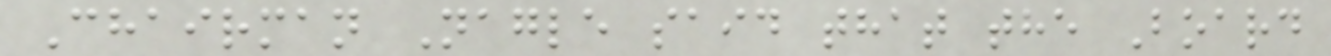Chairman Nagle said that the Board
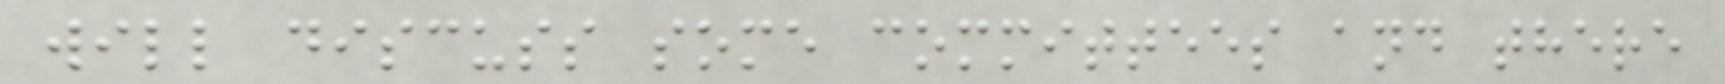will discuss some committees and there
